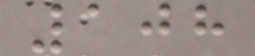108
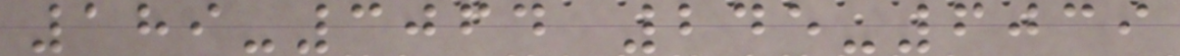189-3064 245-6039
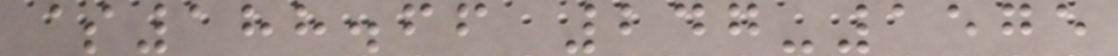$188.66 247-1575
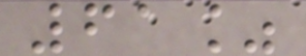61%
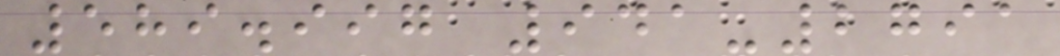589.997 941-2791
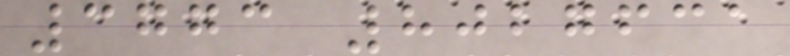3773 8027631
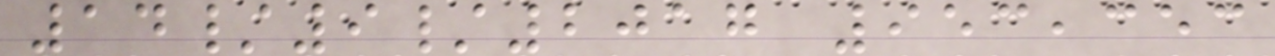14/9/2017 953,353
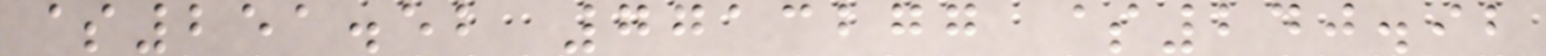$251.52 7713277 $240.92
